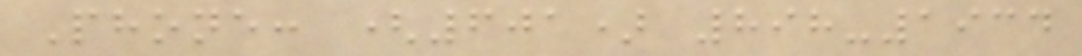Phone: (601) 898-1934
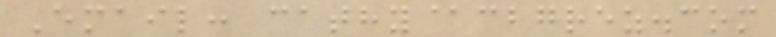Email: cathy@cbgrez.com
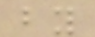by
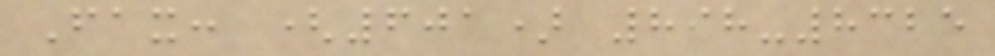Fax: (601) 898-8325
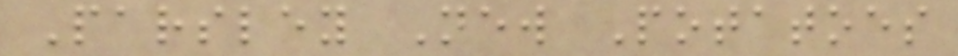Parsley New Potatoes
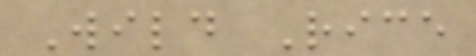Wild Rice
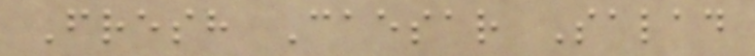Fresh Caesar Salad
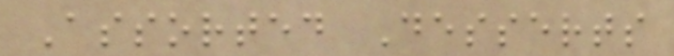Assorted Desserts
